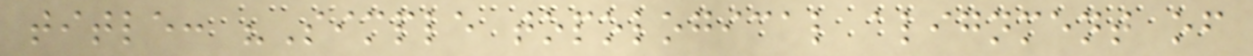title: "Simple topological alignment of
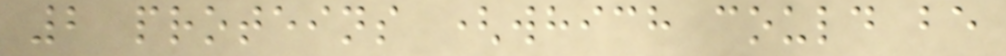2 proteins (which could be
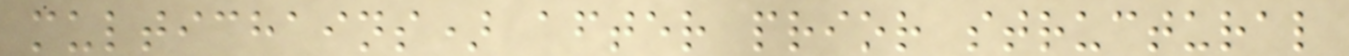multichains) after prior structural
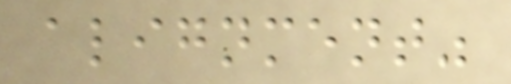alignment"
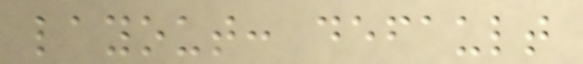layout: default
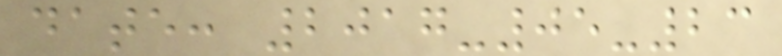date: 2017-05-23
